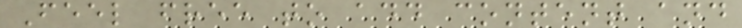Feel free to add content and
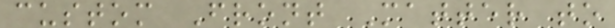custom Front Matter to
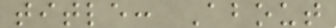title: About
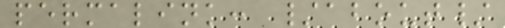permalink: /about/
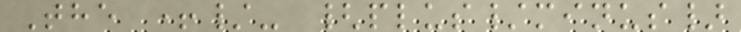The +/- {plus/minus}
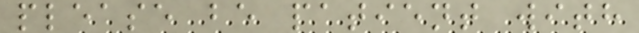please be patient with
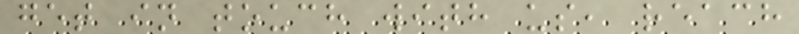get in touch with us, reach
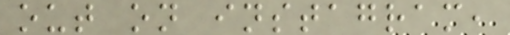out on instagram,
